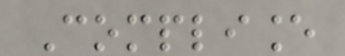Compliance
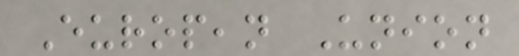European Union
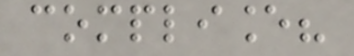compliance?
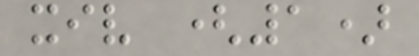xiv (1)
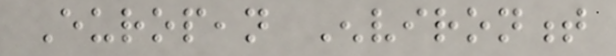European Environment
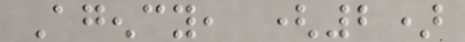Agency, (2)
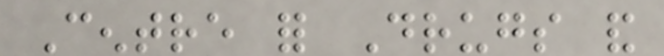Centre for Drugs and
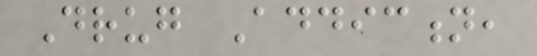Drug Addiction,
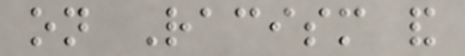on Racism and
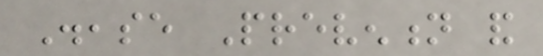Disease Prevention and
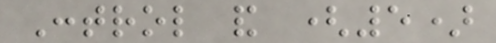Control and (5)
